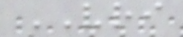VRI
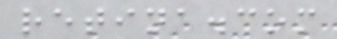retina.com
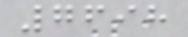7698
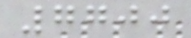7700
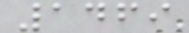1469
